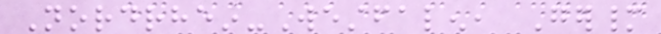Nordrhein-Westfalen, Germany
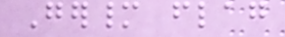Germany flag
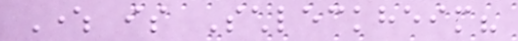Where is Schleckheim?
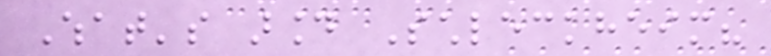What's around Schleckheim?
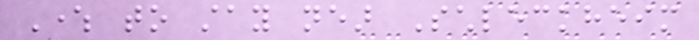Where to stay near Schleckheim
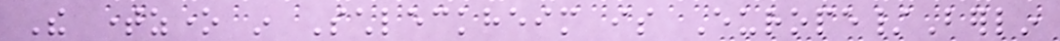The timezone in Schleckheim is Europe/Berlin
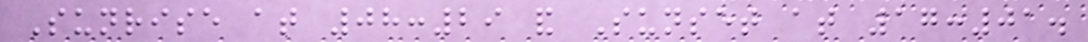Sunrise at 08:29 and Sunset at 17:01.
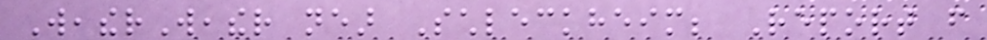WeatherWeather near Schleckheim; Report from
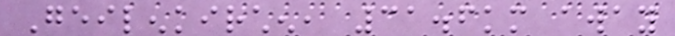Geilenkirchen, 31.6km away
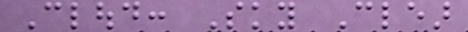Cloud: Sky Clear
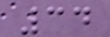34
